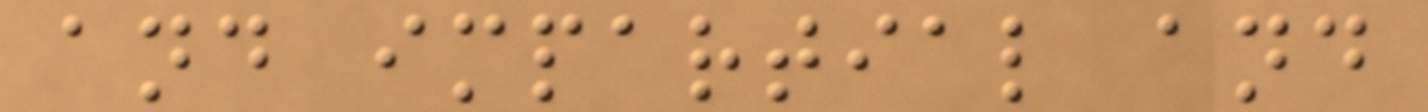and impartial and
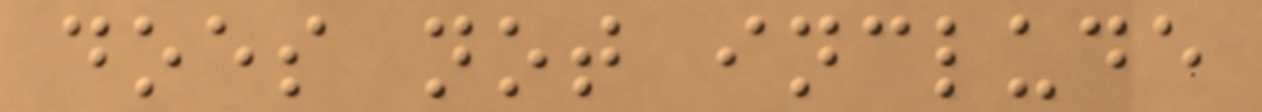does not include
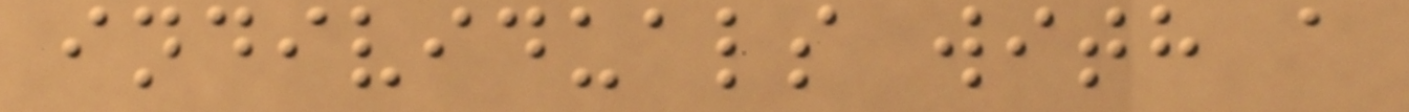individuals with a
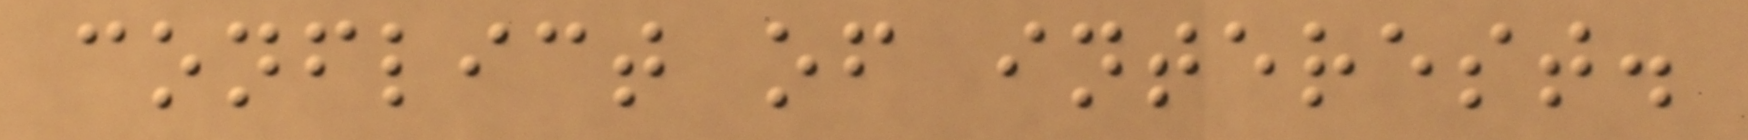conflict of interest.
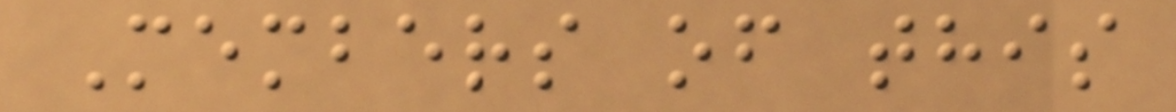Members of this
